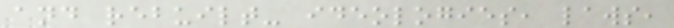and rebuilt- ideologies, laws,
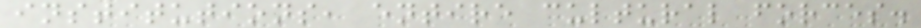institutions, entire cultural forces.
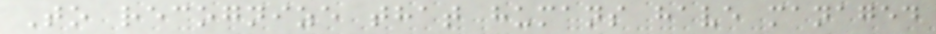To recognize that humans have managed
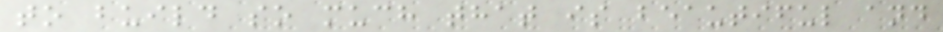to build so much that is beautiful and
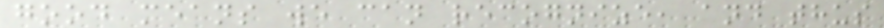good means we can recognize, and thus
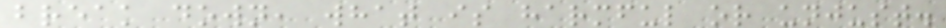break down, what is harmful or unjust.
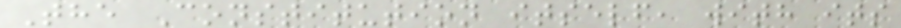The Constitution itself, with its
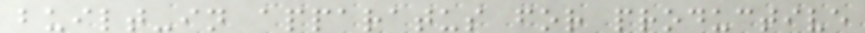built-in apparatus for productive
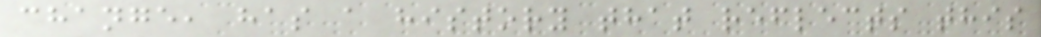change, has a history that reflects this
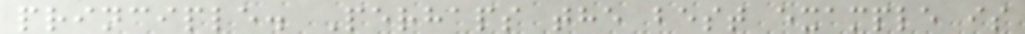principle. Perhaps the best example is
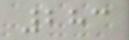283
